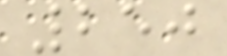250
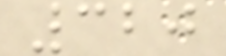320
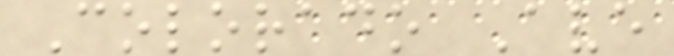Colorado Ave
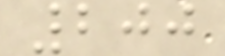200
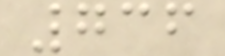736
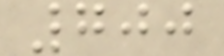700
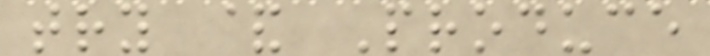try & Produce
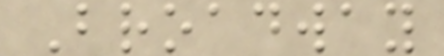Broadway
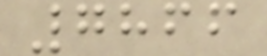7866
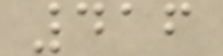416
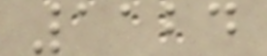1124
